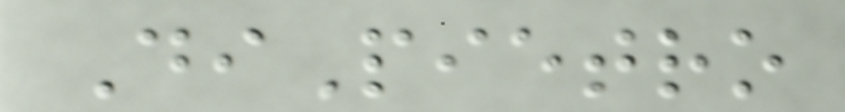DiPietro
